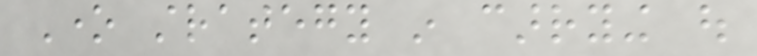One strategy in carrying out
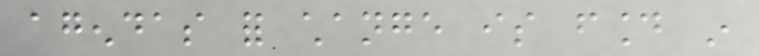agendas for change is found in
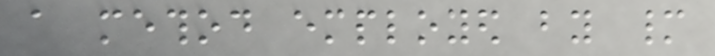a method employed by many
